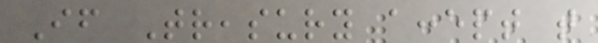If Treasury accept that
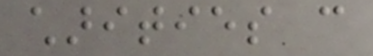charities can
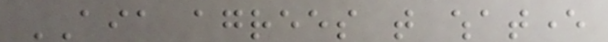AIA agrees that whatever
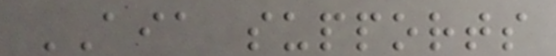AIA supports
